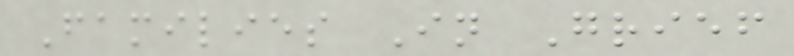Families In Grief
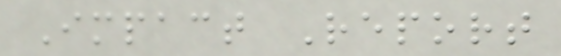Impact Report
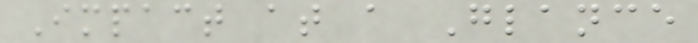Impact at a Glance
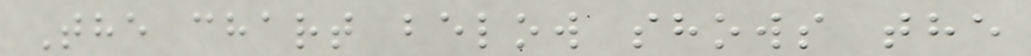The chart below shows the
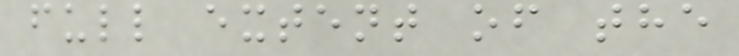full extent of the
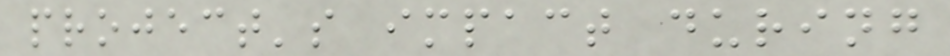project's impact during
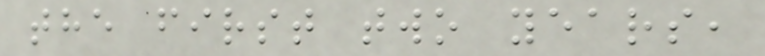the first two years,
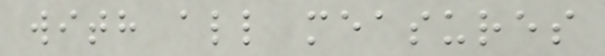with all measures
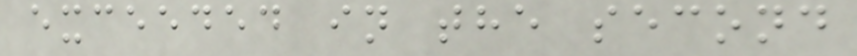exceeded in the second
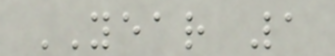YEAR 1
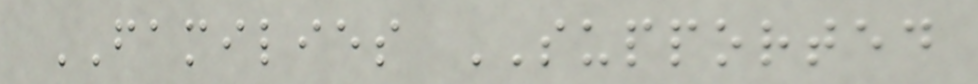FAMILIES SUPPORTED
